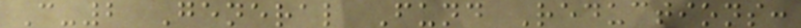C-2 General Fund Reductions:
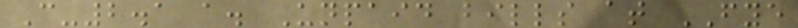C-2.1 a. Unpaid bills at FYE
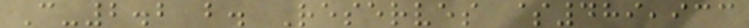C-2.2 b. Reserves $489,933
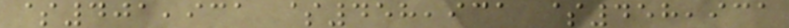$401,931 $458,931 $458,931
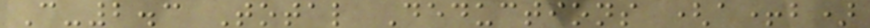C-2.3 Total Deductions (a+b)
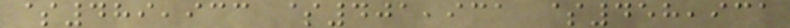$489,933 $401,931 $458,931
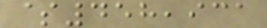$458,931
